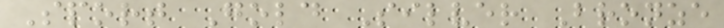Sport Gold Silver Bronze
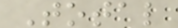Total
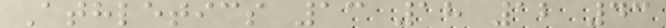Athletics 13 18 12 43
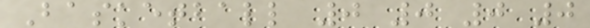Basketball 0 0 0 0
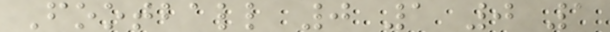Football 0 1 0 1
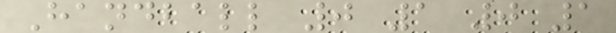Handball 0 1 0 1
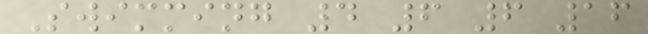Swimming 4 6 6 16
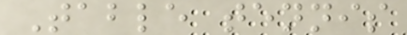Table tennis
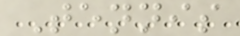Tennis
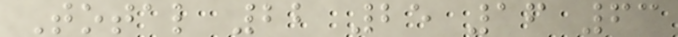Total 22 25 16 63
